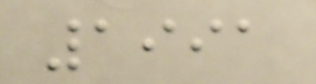1991
